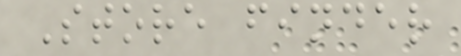Store finder
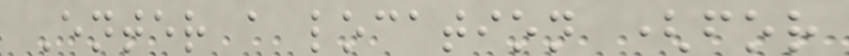Enter a location (for
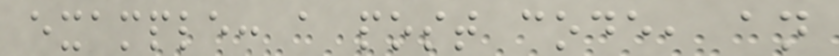example: a post code, an
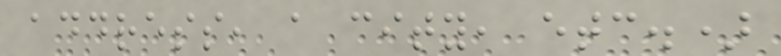address, a city, etc.)
